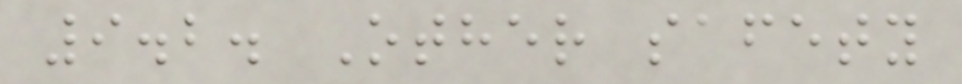9.2. Other safety
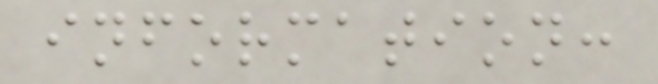information:
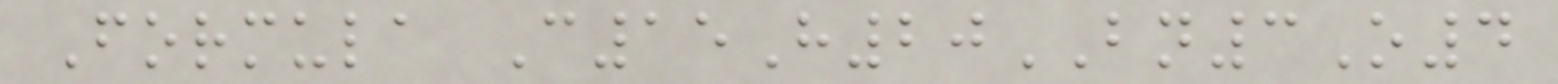Formula C15H20BN3O4
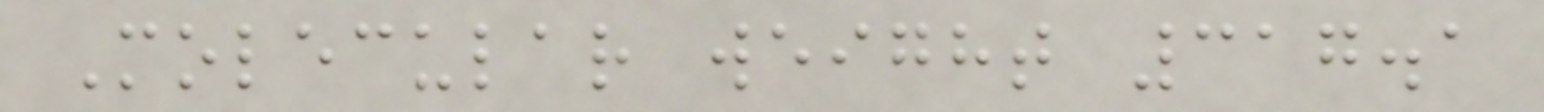Molecular weight 317.1
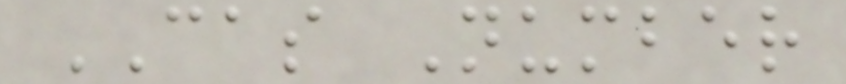CAS Number
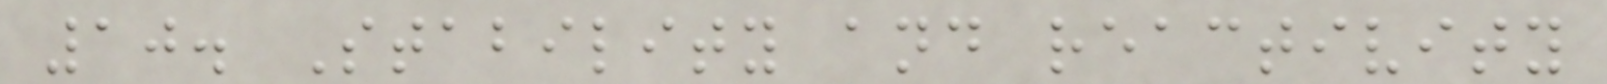10. Stability and reactivity
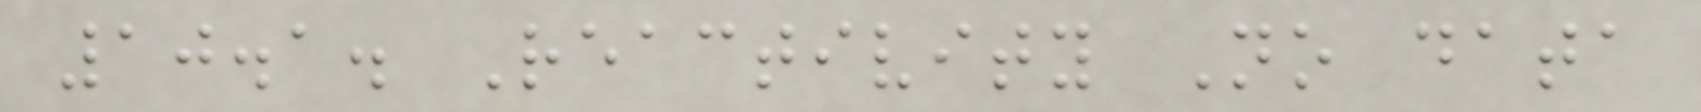10.1. Reactivity No data
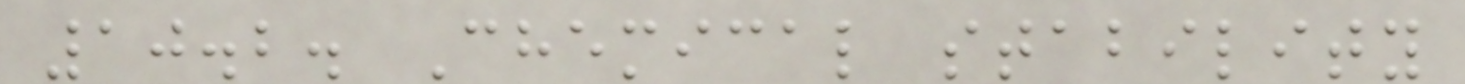10.2. Chemical stability
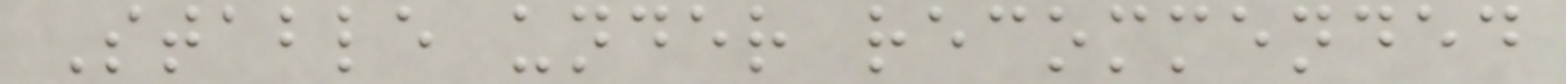Stable under recommended
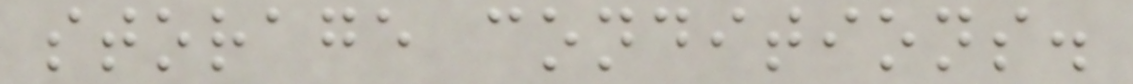storage conditions.
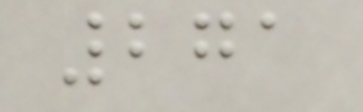271
